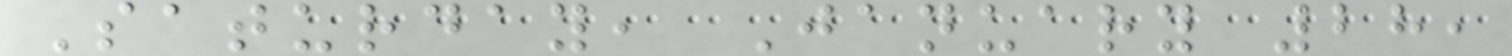Saturday, January 28,
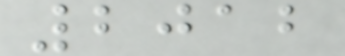2012
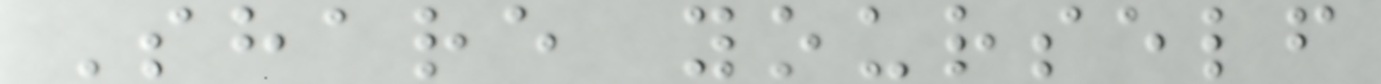Share yourself
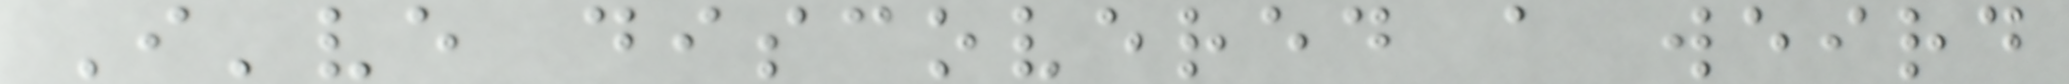I've discovered a weird
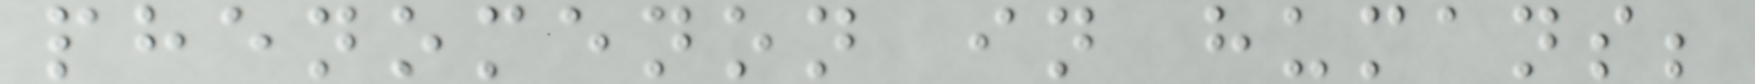phenomenon in humans;
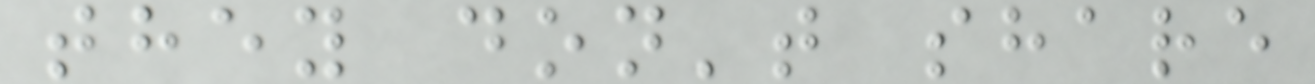they don't share
